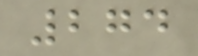274
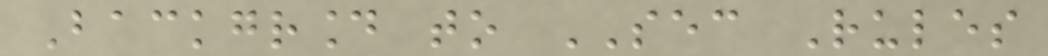Background to SEC Rules
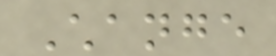Change
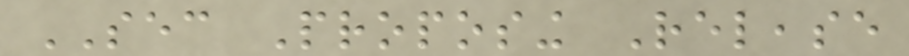SEC Proposing Release
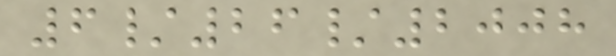6/26/2008
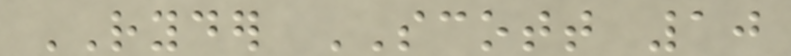RYDER SCOTT 10
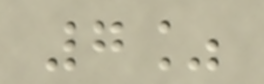7%
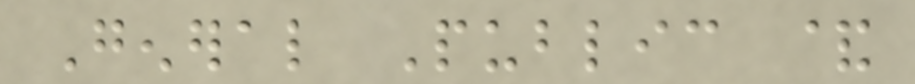General Public &
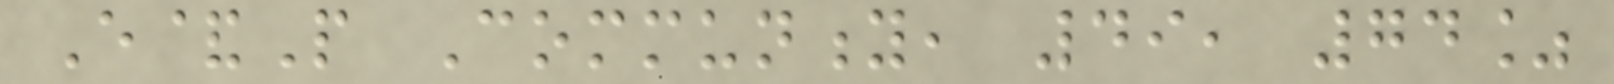E&P Community, 49, 74%
